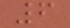6
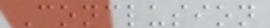Conclusion
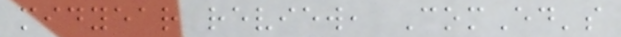midyear review, ComEd's
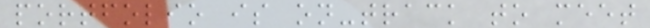portfolio is on-track to meet
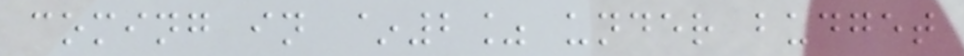coming in ~2% under budget
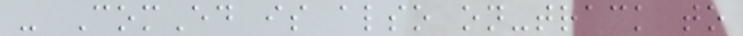- ComEd is also on-track to
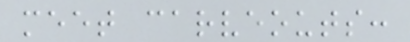meet carveouts:
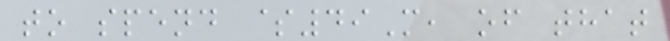to spend $49M, of that
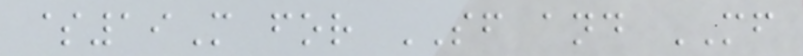$19M for SF and MF
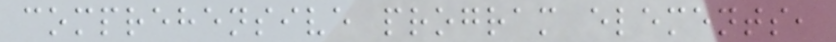comprehensive program elements,
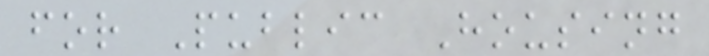for Public Housing
